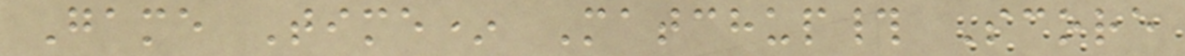Game Time* Matchup# Score
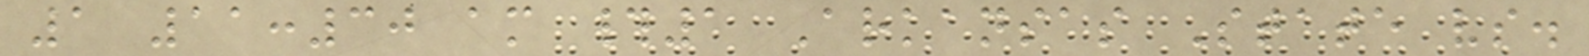1 11:30 am #1 Arkansas State vs.
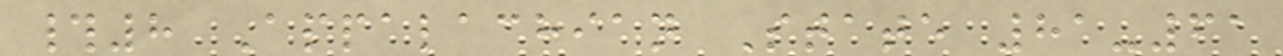#8 Appalachian State 81-61
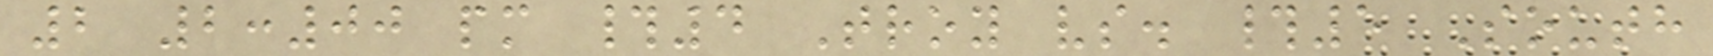2 2:00 pm #4 Troy vs. #5 South
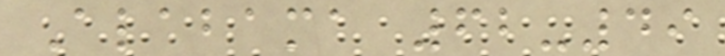Alabama 62-49
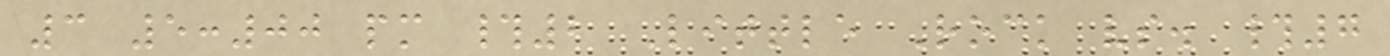3 5:00 pm #2 Little Rock vs. #7
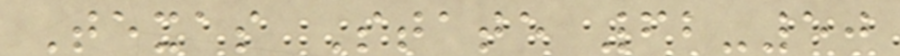Texas State 62-50
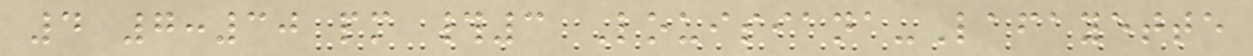4 7:30 pm #3 Louisiana-Lafayette
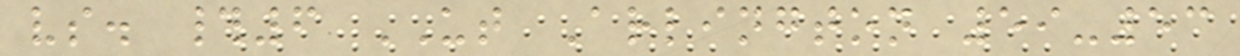vs. #6 UT Arlington 59-53
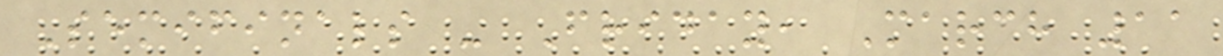Semifinals - Friday, March 11
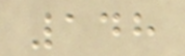148
